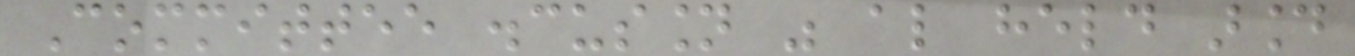Committee discussion was also held around
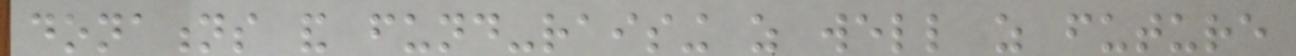donations and fund-raising as well as future
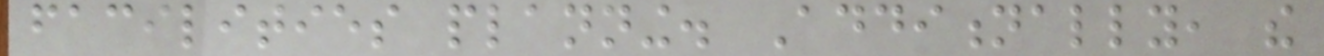facilities planning. Additionally, the
